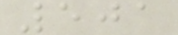501
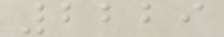2229
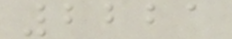2221
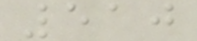510
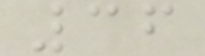36
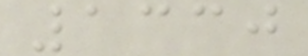1330
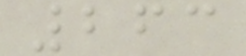263
